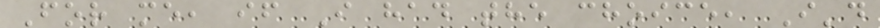For me, if I had the choice, I'd
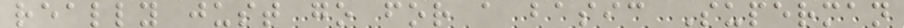really just go for a basic Superman
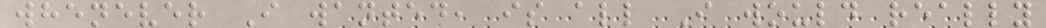whenever I wanted, is all I would really
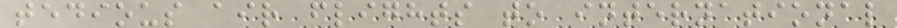tedious air flights to international
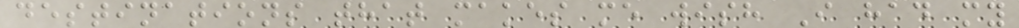destinations that makes me wish I had my
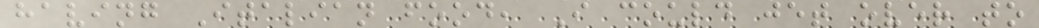having Italian food, I could jet over to
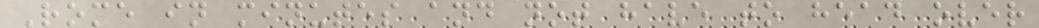Rome in minutes and not have to head over
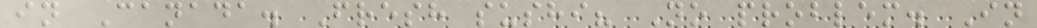in Canada. Fresh sushi? No problem. In
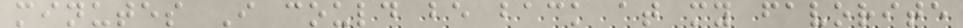minutes I could be back at my favorite
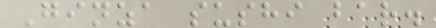Ginza sushi bar.
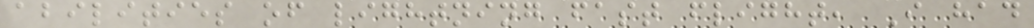abilities of lightning fast flight, I had
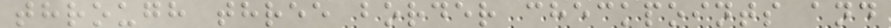through three border checkpoints and
